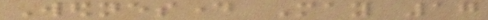Wednesday May 17
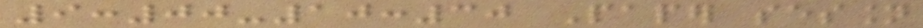9:00-10:30 Paper session
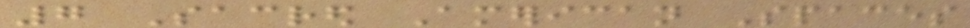7 Sacred American Spaces
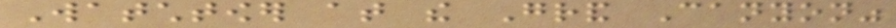Watchtower at the Grand Canyon"
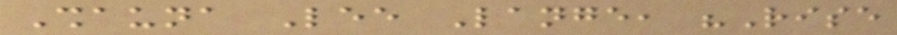Shauna Lee Lange, "Rise
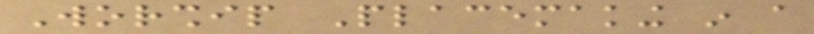Worship Placemaking in a
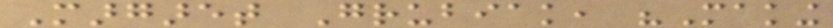Margaret Grubiak, "Making
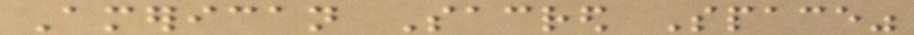American Sacred Space"
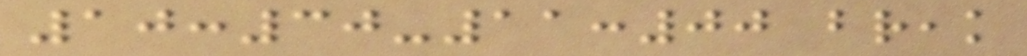10:30-11:00 break
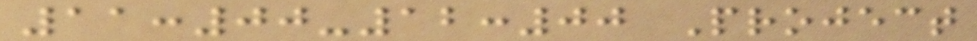11:00-12:00 Project
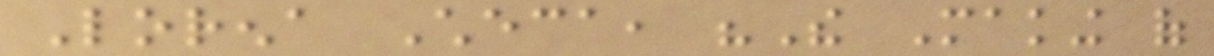Lorena Checa, "The Making of
